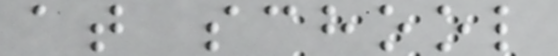at school
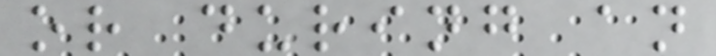or during an
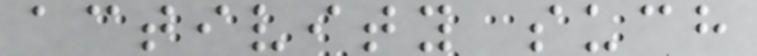activity such
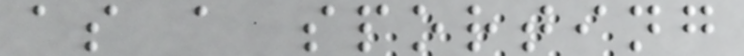as a sporting
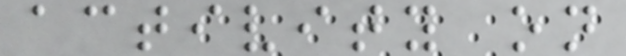activity on
